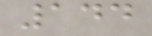144
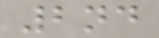2nd
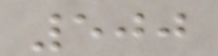500
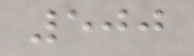500
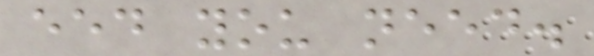eed you need.
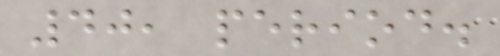40, period.
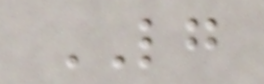LG
